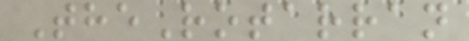TheRotarran
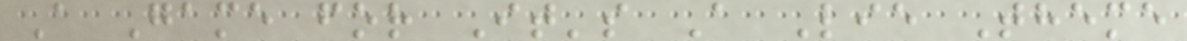A Game for It's A Lie Theme
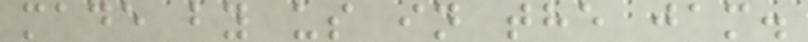made by us in the jam.
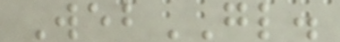WebGL.
